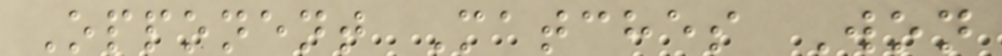Opponent Matches Won
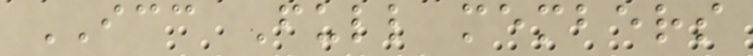ICC Full members
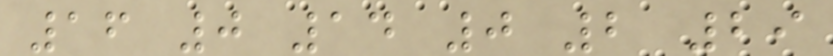16 0 14 0 2 29
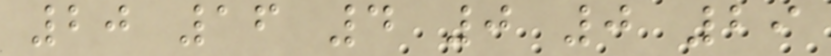20 16 4 0 0 29
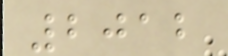2012
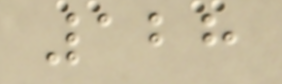128
